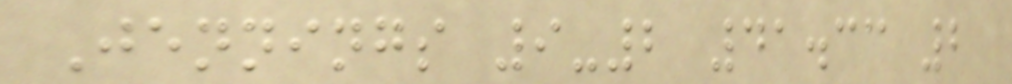Jennings 9-2 41.33 2
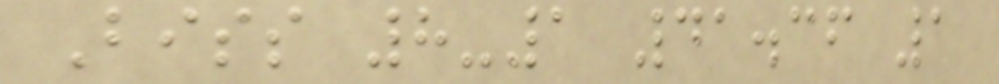Biss 8-1 41.36 1
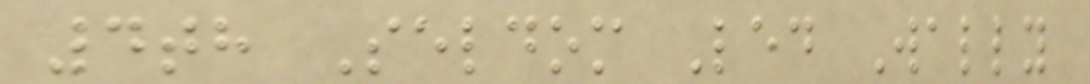4th Seldom Led Wally
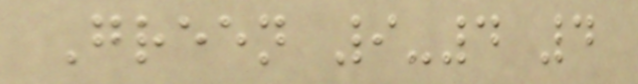Green 9-4 4
